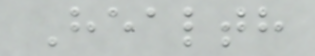Health
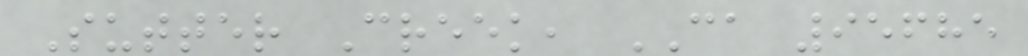Sutter Creek, CA 95685
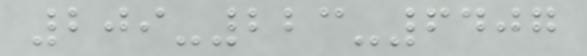209-223-6407
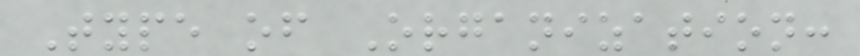Type of Organization:
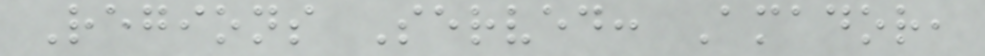Regions Served: Amador,
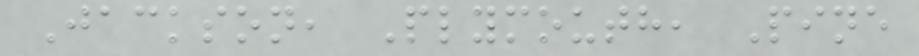Jackson, Plymouth, Pine
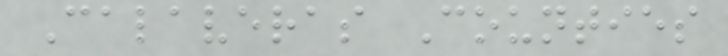Calaveras Counties
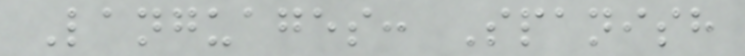Languages: Spanish
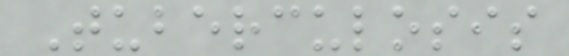Tuberculosis
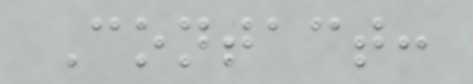Contact:
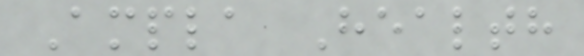Ampla Health
